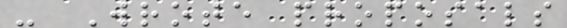- Wrote proposals
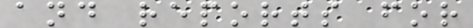and reports for
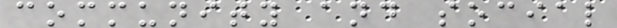community and social
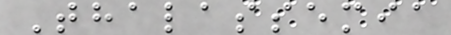Thalassemia
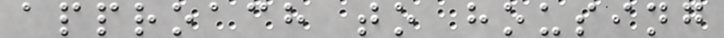approach to housing
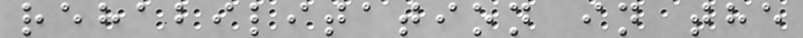rehabilitation in the
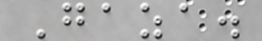Gaza.
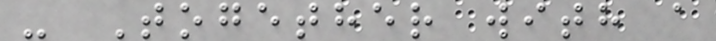- Together with a
